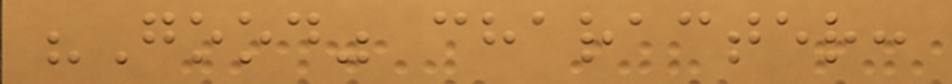"Good" character:
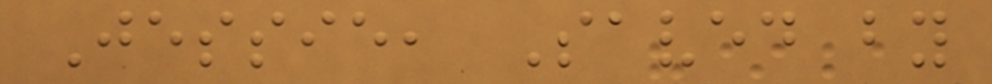Jessie, Saved by
